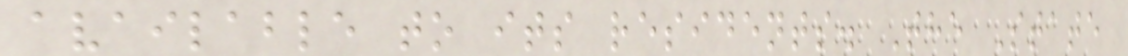available to its residents. The State
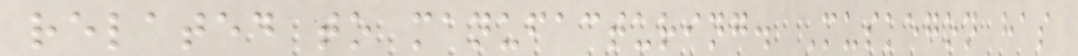related to manufacturing. Muskegon has
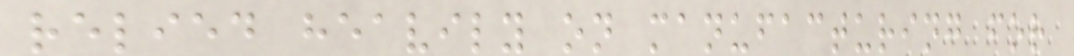relied heavily on manufacturing for
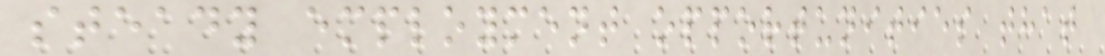steady employment opportunities that
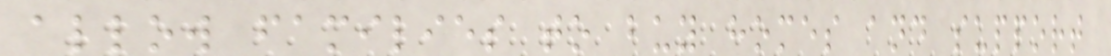allow families to buy homes and support
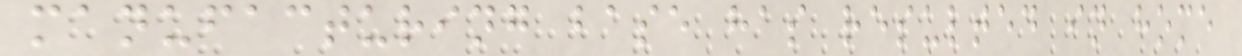manufacturing base has resulted in home
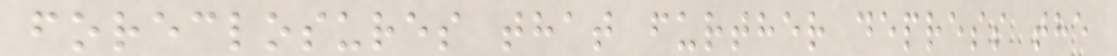foreclosures that further depress the
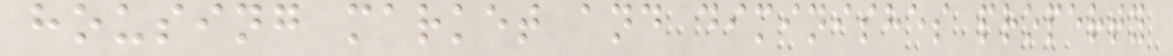housing market and diminishes property
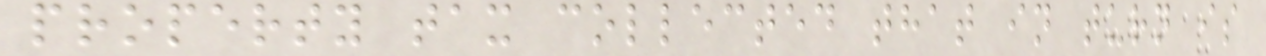property tax collected that in turn is
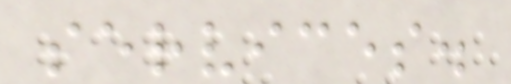services.
